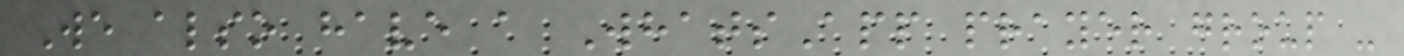We also have a WhatsApp prayer group -
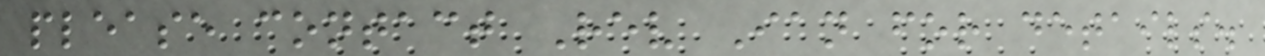please contact Rev Ian for details.
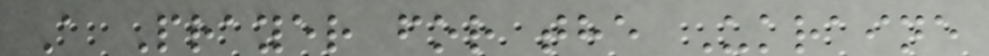A Prayer for the Ukraine
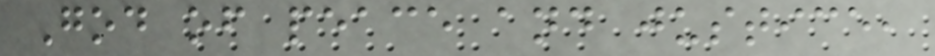God of peace and justice,
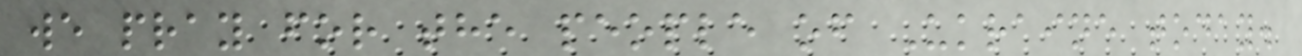we pray for the people of Ukraine today.
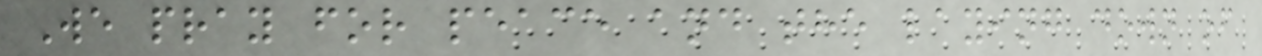We pray for peace and the laying down of
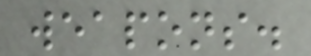weapons.
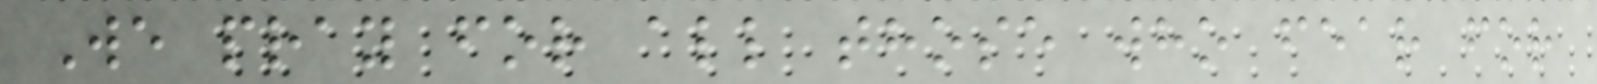We pray for all those who fear for
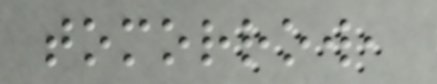tomorrow,
